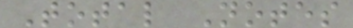Total Notes
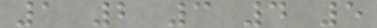1 2 3 4 5
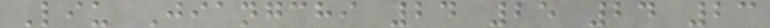Liu Jiangchi 24 25 24 23
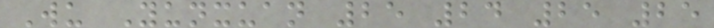Wu Yunxuan 25 24 25 25
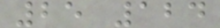25 124
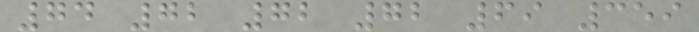74 72 72 72 69 359
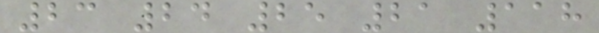23 24 25 21 118
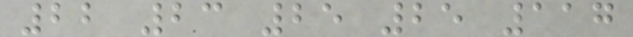22 23 25 25 117
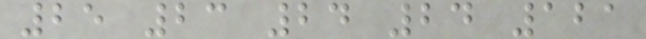25 23 24 24 121
